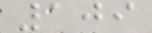109
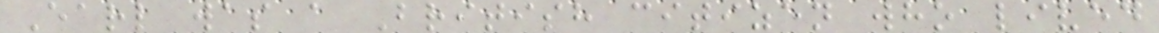Earl was a British citizen who lived
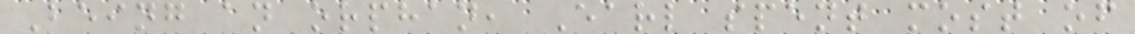Being an orphan, Earl spent most of
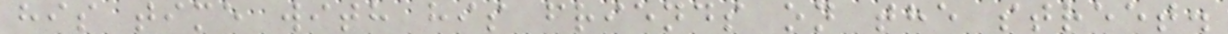his time with his friends on the street.
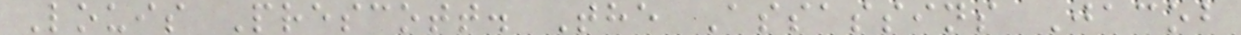Louis Prescott. The Assassins Jacob
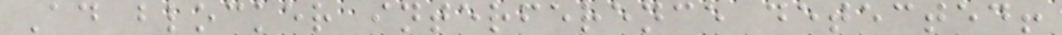Ad blocker interference detected!
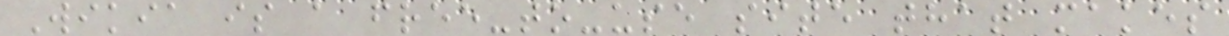Wikia is a free-to-use site that makes
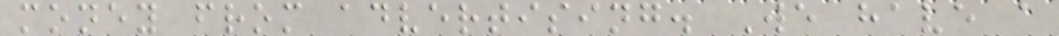money from advertising. We have a
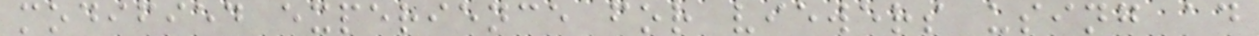modified experience for viewers using ad
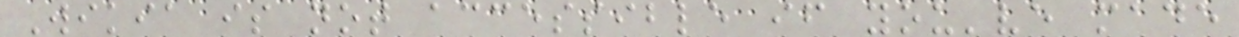Wikia is not accessible if you've made
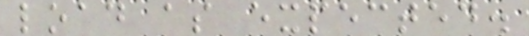load as expected.
